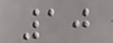10
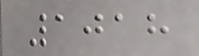1018
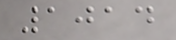1014
